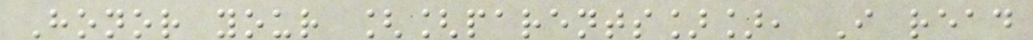Honor your [[parents]], I read
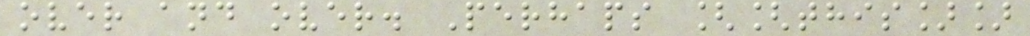over and over. Perhaps [[this]]
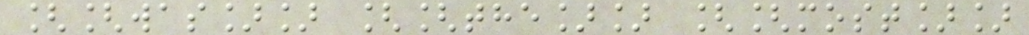[[was]] [[the]] [[most]]
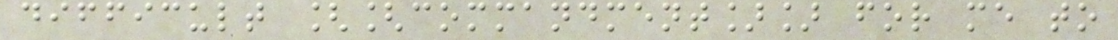difficult [[commandment]] for me to
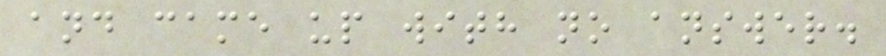and came up with no answer.
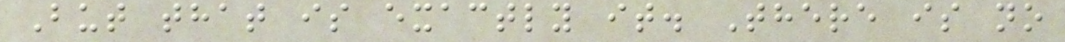But that is exactly it. There is no
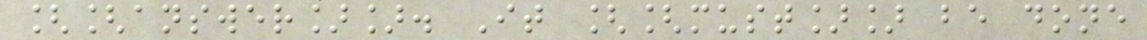[[answer]]. It [[must]] be done
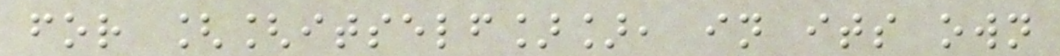for [[itself]], in its own
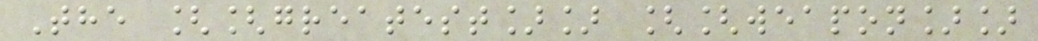The [[greatest]] [[weapon]]
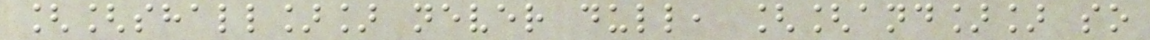[[shall]] never dull, [[and]] so
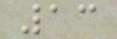13
